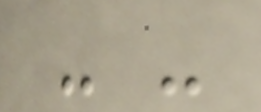- -
